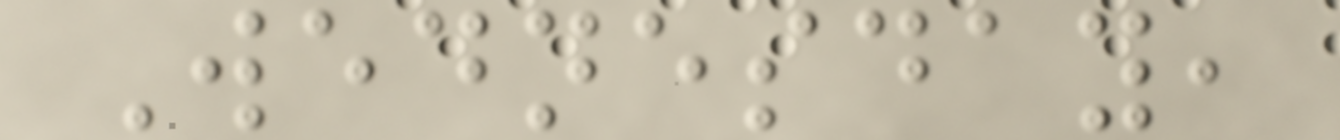Wednesday,
